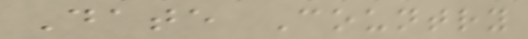Date Country
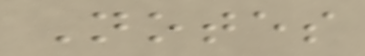Notes
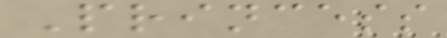Princess
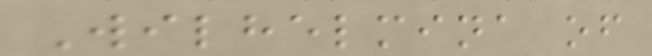Wilhelmina of
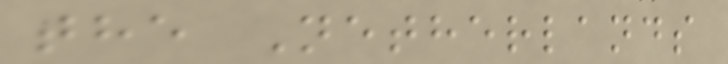the Netherlands
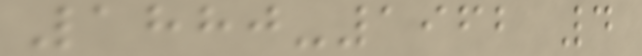1880-1962 4
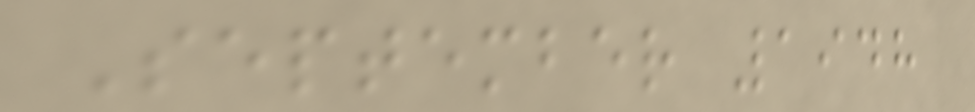September 1948
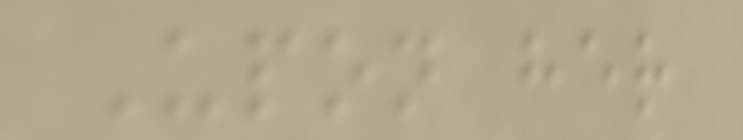Upon her
